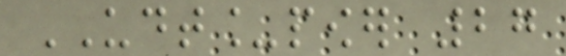UDT_power 27
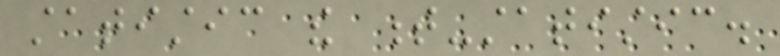statistic the t-statistic.
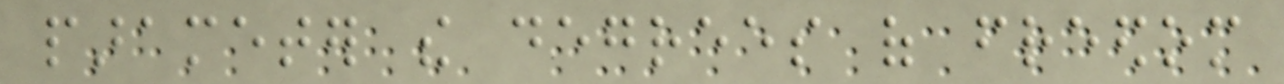parameter the degrees of freedom
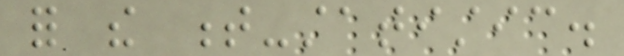for the t-statistic.
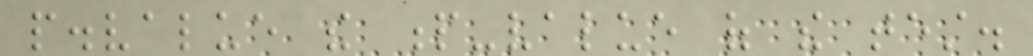p.value the p-value of the test.
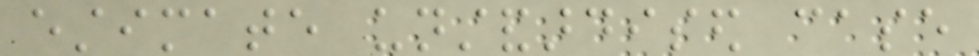estimate unstandardised case
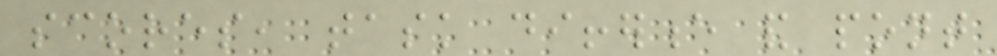scores, task difference and pont
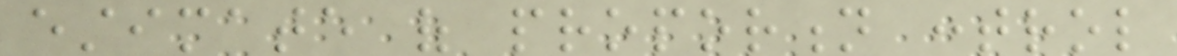estimate of proportion control
